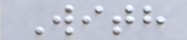With
